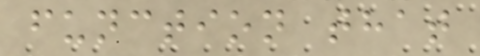function that
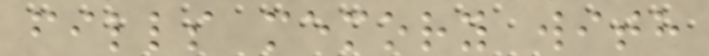fills memory with
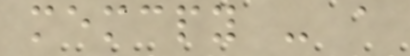memcpy - a
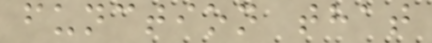function that
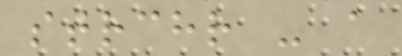strchr - a
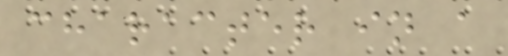character in a
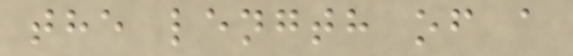the length of a
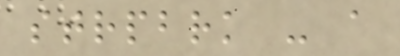strpbrk - a
